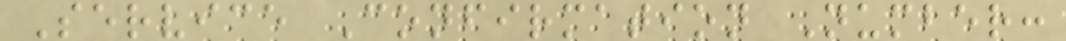Service Confirmation Number:
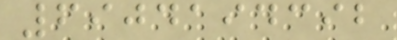6904194392
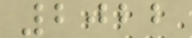2022
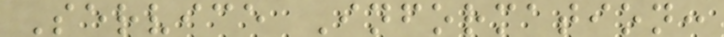Service Information:
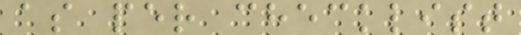as per checklist
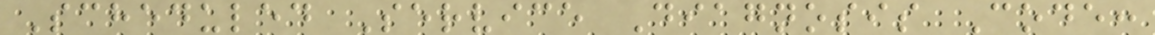Scheduled Service Diagnosis Code:
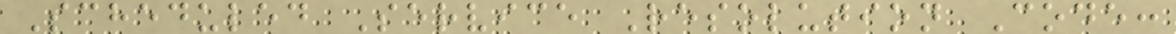Scheduled Service Resolution Code:
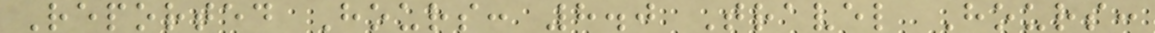Reported Hours: 8.0 Travel Hours:
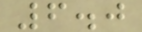6.0
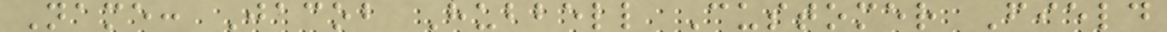Name: Jacob Hubbell Customer Field
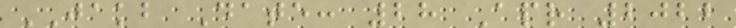JAKB Date: 28 Apr 2022
